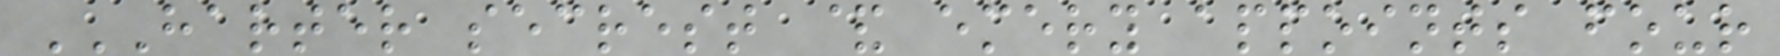HARTER SECREST & EMERY APPOINTS FOUR
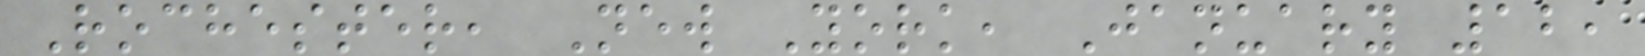Rochester, New York, January 12,
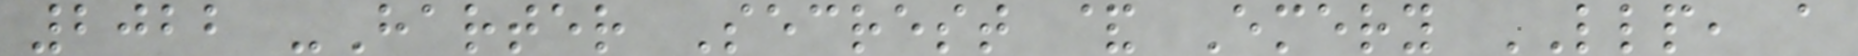2022 -Harter Secrest & Emery LLP, a
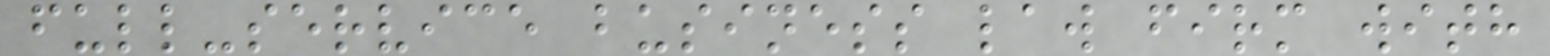full-service business law firm with
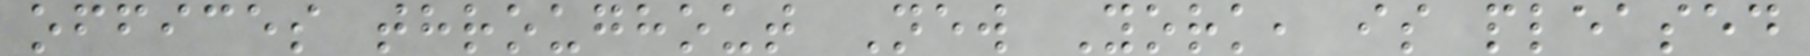offices throughout New York, is pleased
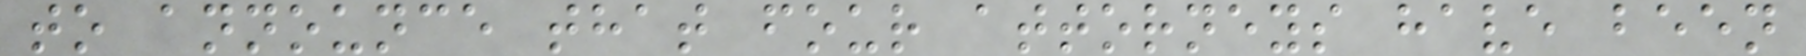to announce that four attorneys have been
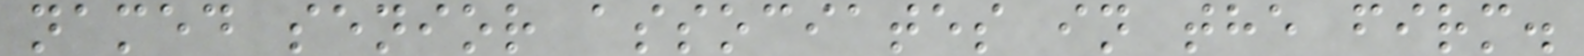named senior associates in the firm.
